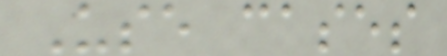Use cases
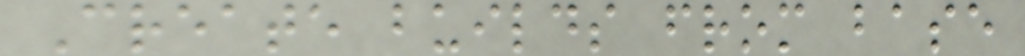Create builds from base
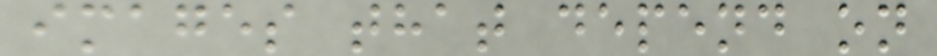images that depend on
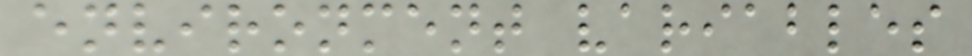environment variables
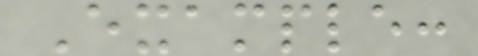Example:
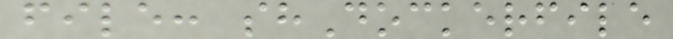file: shDockerfile
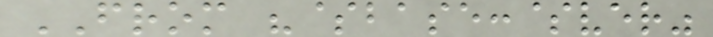FROM "$base:$ver"
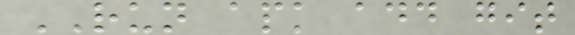RUN apk add git
